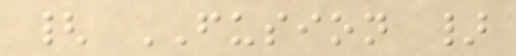{ FUSION }
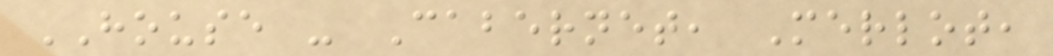HOUSE - Cabernet, Merlot,
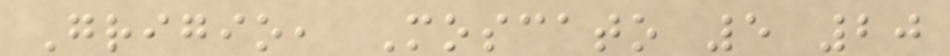Grigio, Moscato 5 20
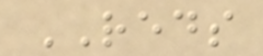REDS
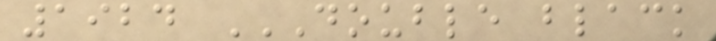1924 DOUBLE BLACK
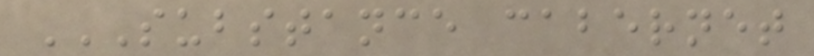SUBSTANCE CABERNET
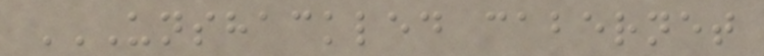UNSHACKLED CABERNET
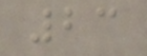23
